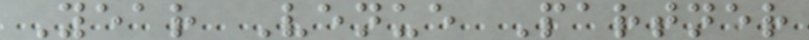Year Venue Partner
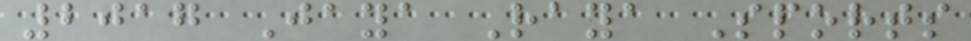2017 Jaya Raya Sports
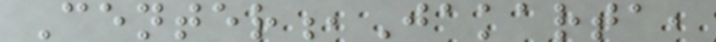Center,Jakarta,
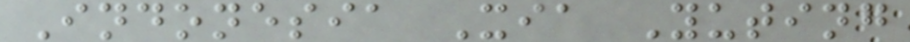Indonesia Xia Yuting
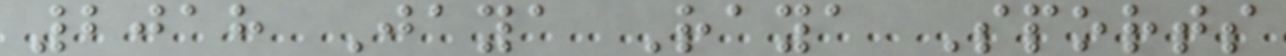2018 Jaya Raya Sports
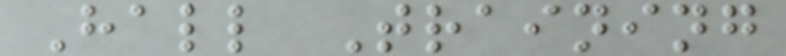Hall Training
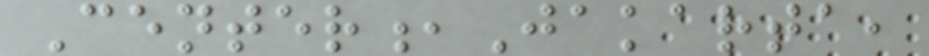Center,Jakarta,
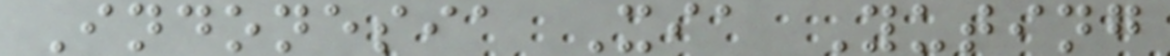Indonesia Xia Yuting
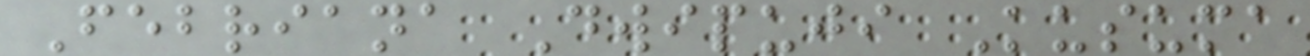Febriana Dwipuji Kusuma
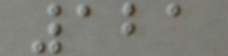121
